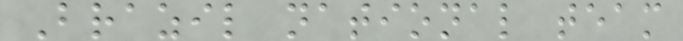Brazil national team
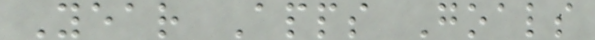Year Apps Goals
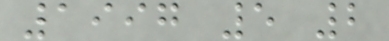1997 5 2
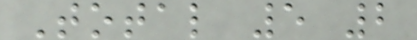Total 5 2
